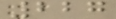227
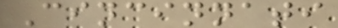Cincinnati
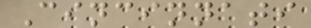Cincinnati
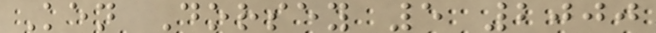Ken Dorsey 5 2000
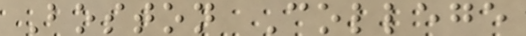Boston College
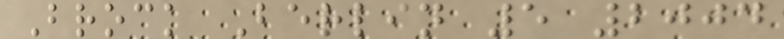Brock Berlin 5 2004
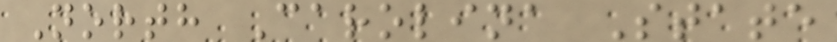North Carolina State
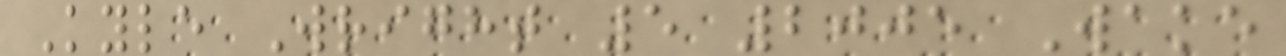Kyle Wright 5 2005 Wake
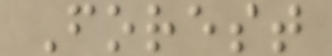Forest
